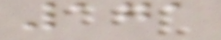171
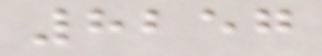8257
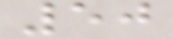50
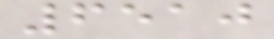6510
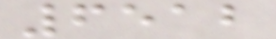6512
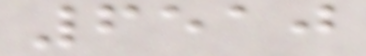6510
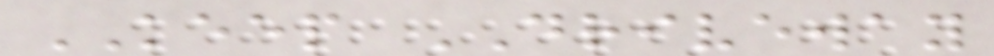KEEP DRIVEWAY
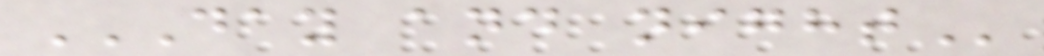DAY AND NIGHT
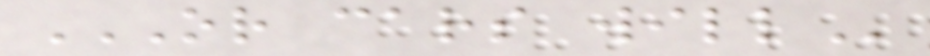OR CARS WILL
